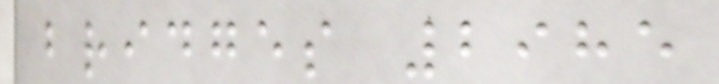bridges 2985
